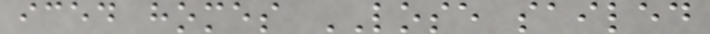iced homes LOSE sailed
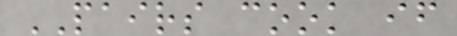PAIRS cook if
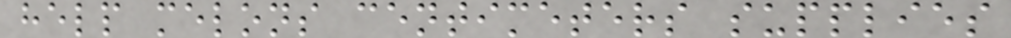help melons centimeters supplies
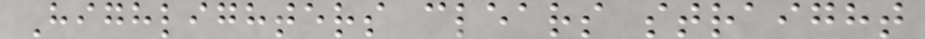Highlighters clears straight
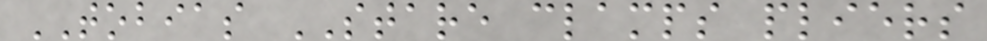TOBIAS STARE clamps pliers
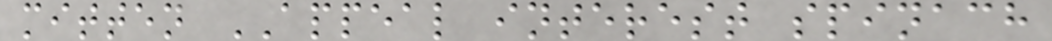mitten APPEAL interest spinach
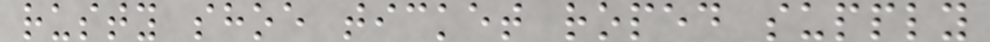rusty shoe ticket roped supply
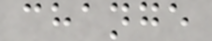change
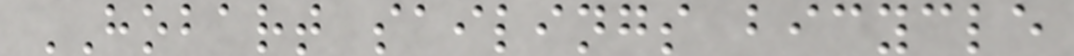HOBART sailings bicycle
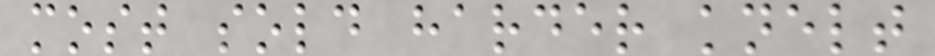most sold harder knelt
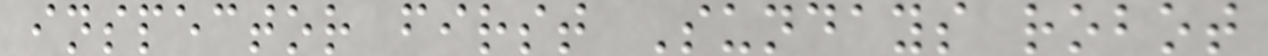inspector first Sundays robot
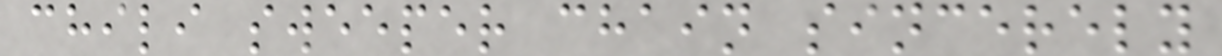chili sweeper chain sincerely
